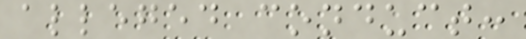alleged conduct:
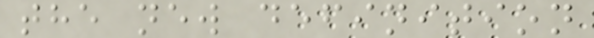the new definition
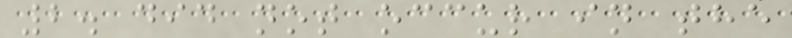2. did not occur in the
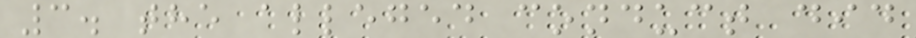3. the alleged conduct did
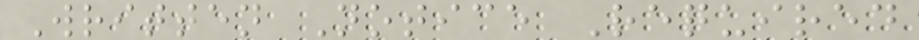Written Notice Required
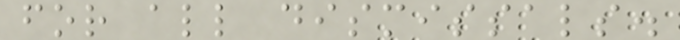for all dismissals.
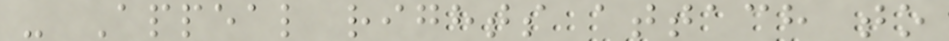- Appeal rights attach to
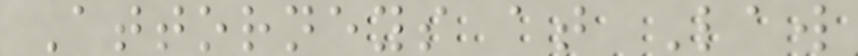Attorneys at Law
